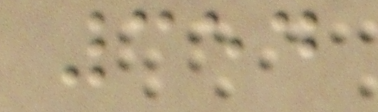354
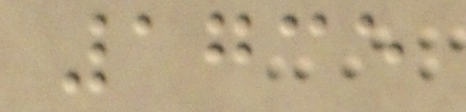1735
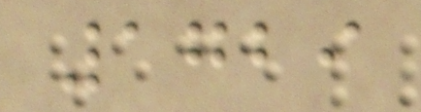1729
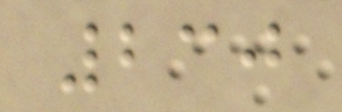230
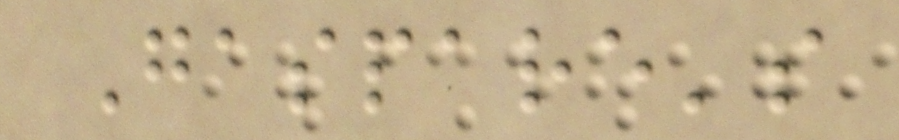Gaspare's
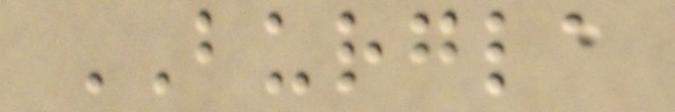BURGLA
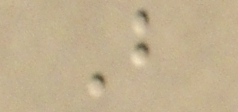B
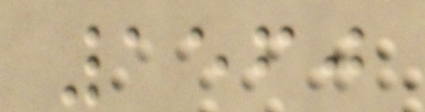1560
